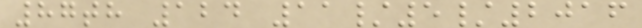87th 124 11/5/2016
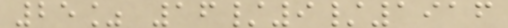25% 16/9/1916
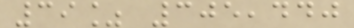39% 305,440
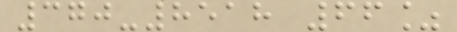370-8518 66%
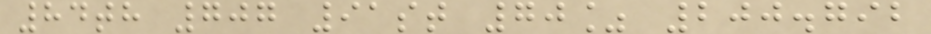84th 707 91st 70% 200.792
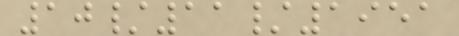10/11/1951
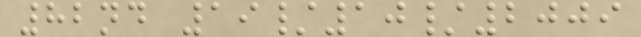82nd 19/10/2009
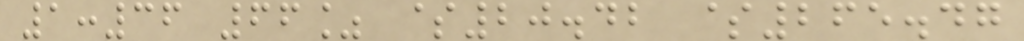1:36 66% $20.42 $265.47
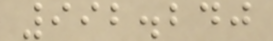992.240
